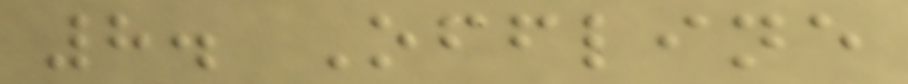8. Offline
